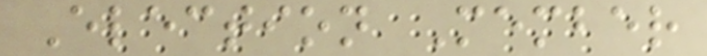Election Member
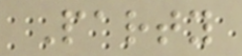Party
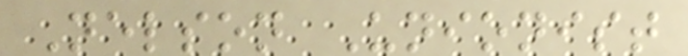Nelson Unionist
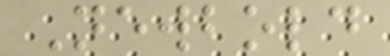Newbold
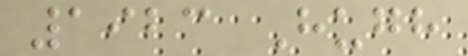1923 Hugh
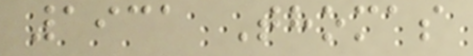1931 Thomas
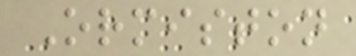Ormiston
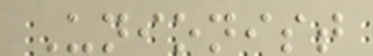Unionist
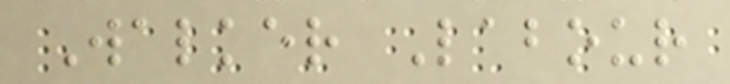Walker Labour
